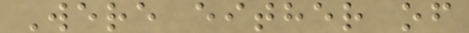Were either of
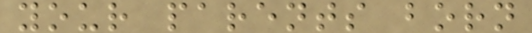your parents born
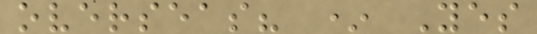overseas? * Yes
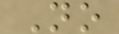No
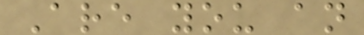Are you an
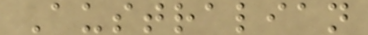Australian
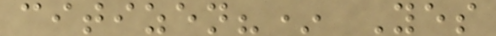citizen?* Yes
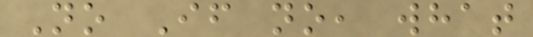No If no, what
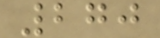270
